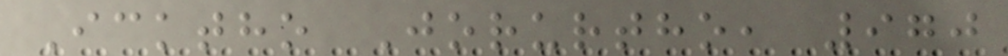Icktho Jorurtho, 970
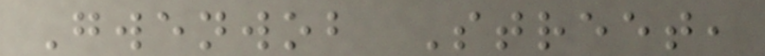Gwenwob Street,
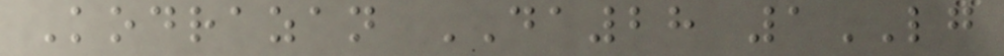Kodrazan DA28 1LG
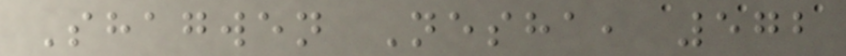Shagwen Nesha, 572
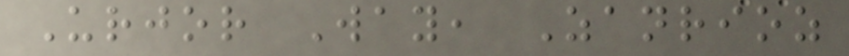Urjor Way, Zanrioz
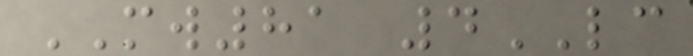MW81 4LC
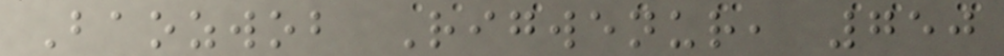Baozwob Rigwenur, 750
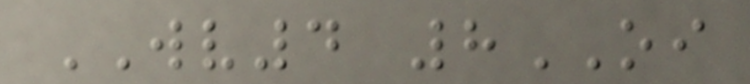WV4 8OI
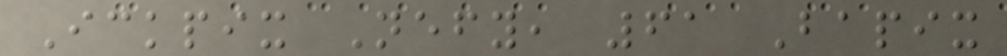Ickpix Nefy, 61 Bapix
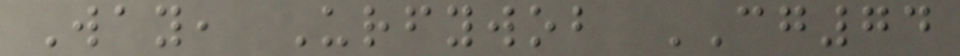Way, Urfywob CG74
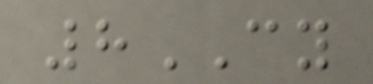8CY
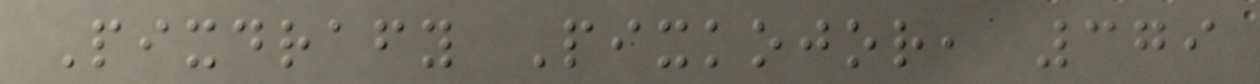Pixdrafy Pixkojor, 379
